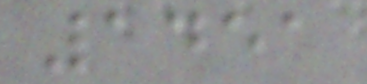1451
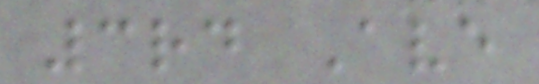3rd Ave
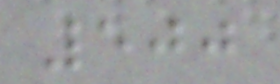500
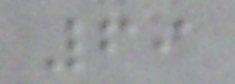69
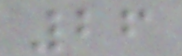26
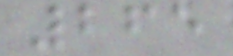265
